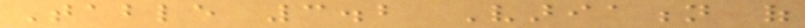Table 3.2 Variation of
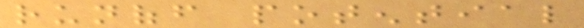runoff potential
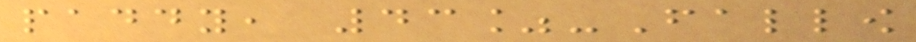paddy, 43%-Fallow
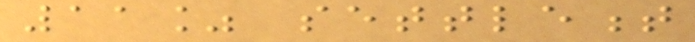11% settlement
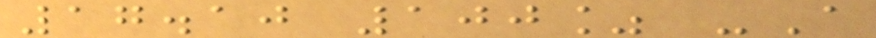17.10 100% -A
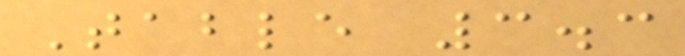Table 3.3
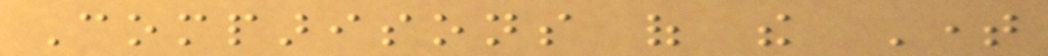Comparisons of the Time
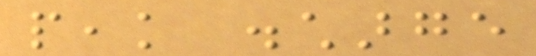peak discharge
